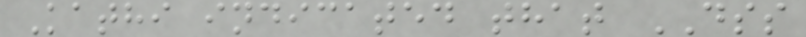Kathi indicated that DSS
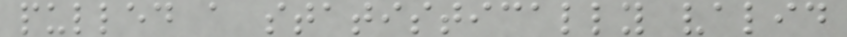pulled a statistically valid
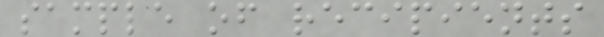sample of recipients
